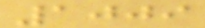1009
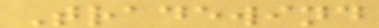Tradewind
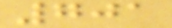701
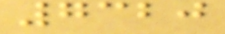7320
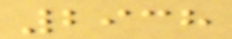2938
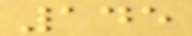145
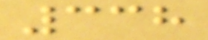338
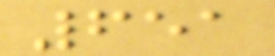651
